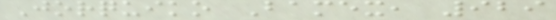Jorquiko Bamex, 929
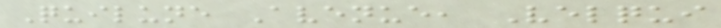Quilune Avenue, Velqui
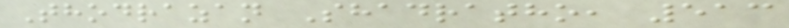Thodrazan Shadratho, 513
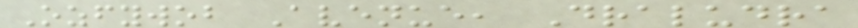Ozfywob Avenue, Draludra
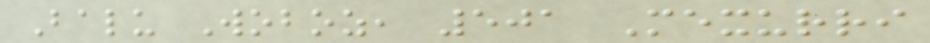Balu Woboz, 501 Mexurri
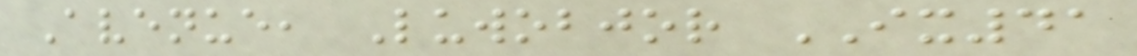Avenue, Luwobjor IX41
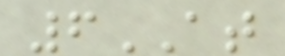6AT
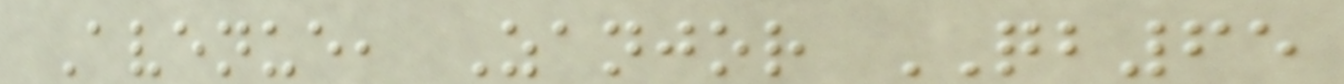Avenue, Zanjor QB65
